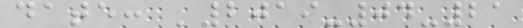date: '2019-04-21
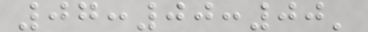07:00:00'
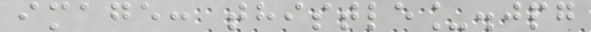image: thistle_.jpg
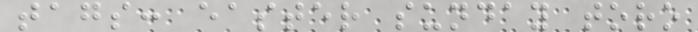tags: easter sunday toro
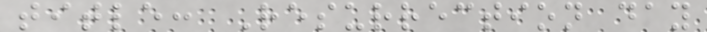title: Resurrection day
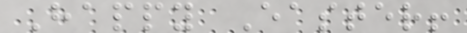Happy Easter!
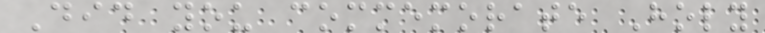Did you commemorate Holy
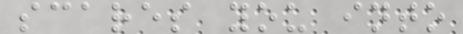scares you into
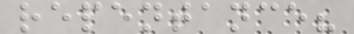repentance?
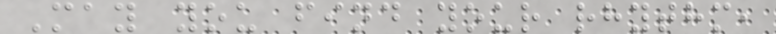May you find your rhythm,
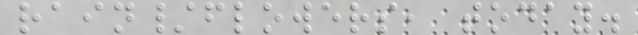rain/flowers, today.
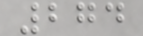274
